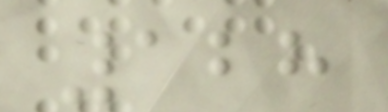128
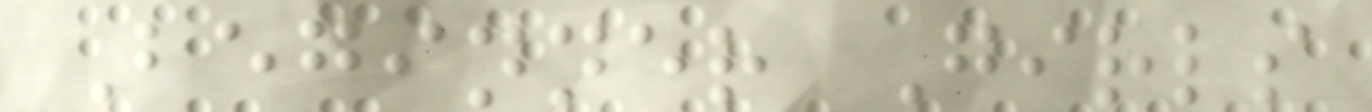Beginner Girls
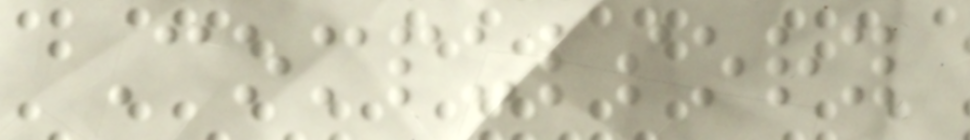Compulsory
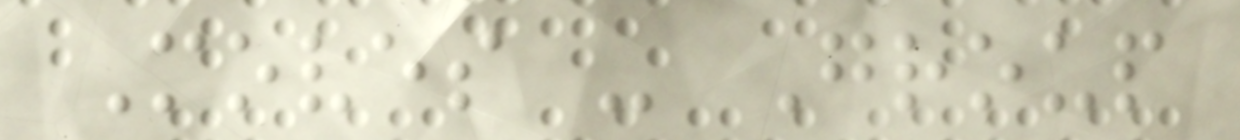Moves - Group
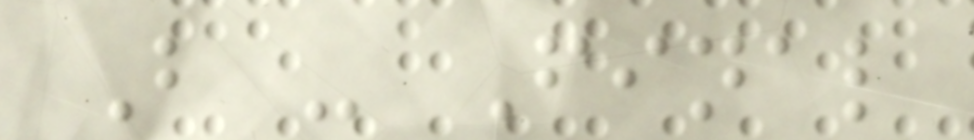B - Final
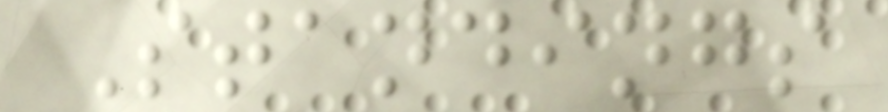Standings
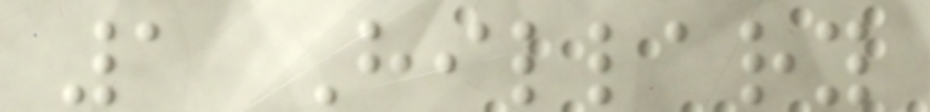1 Hillary
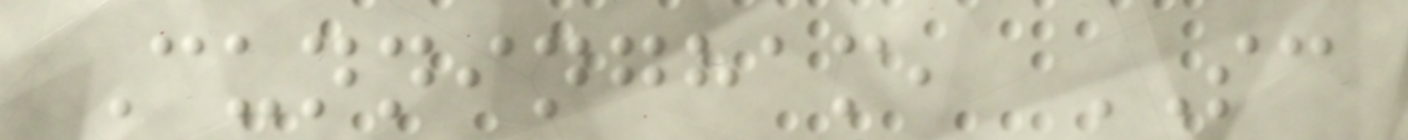Cunningham, SC
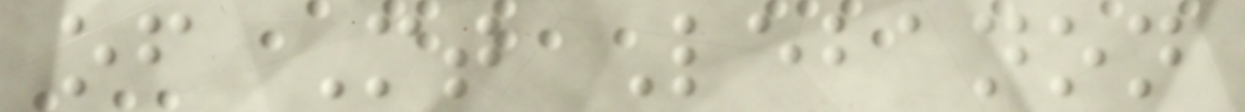of Mt Lebanon
